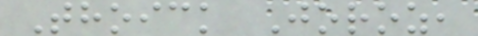Thoick Joroz,
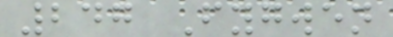247 Fygwen
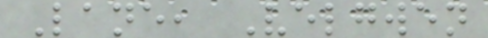Lane, Velgwen
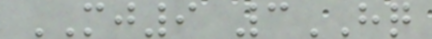MJ9 3HQ
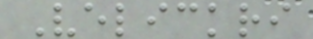Velickri
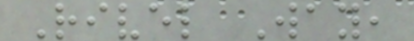Rivel Way,
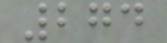274
